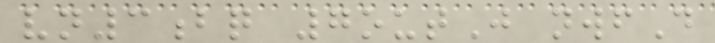vn3bq 7outJ nwfD
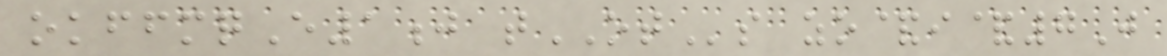okffmqE1j tOTs zo&i&7J
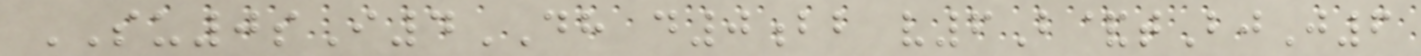SU0sI4DH d0bb v6B&tBjJ6
